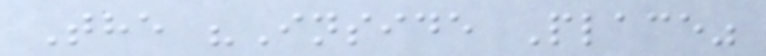The "Inside Place"
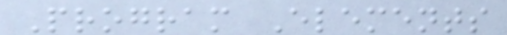Program Elements
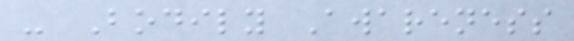- Bodily Awareness
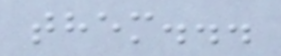them...
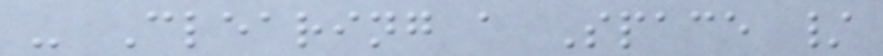- Clearing a Space /
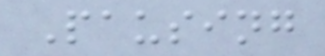Pausing
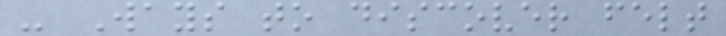- Ways to discover felt
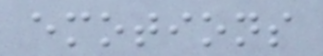emotions
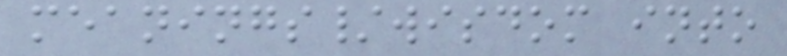meanings/wisdom into
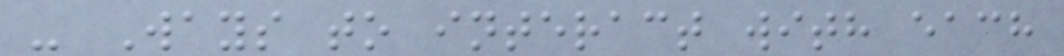- Ways to interact with each
